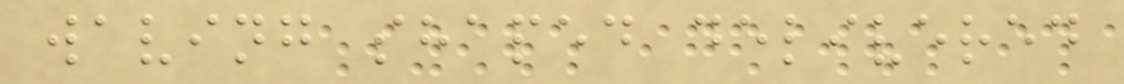waving shaped delivered
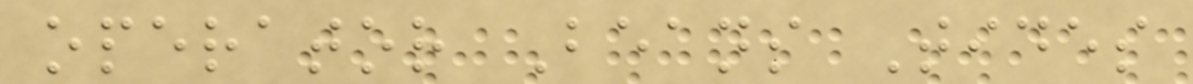operator Beans Tides
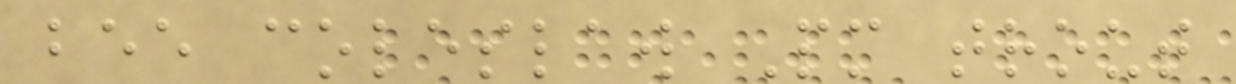bee coleslaw Pm trout
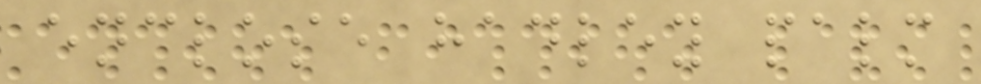enclose hadley palm
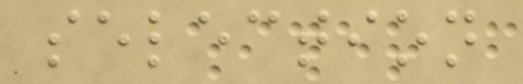selection
